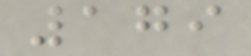179
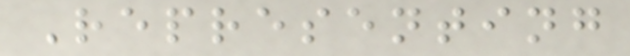Representing
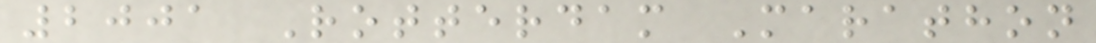2001 Rotterdam Marathon
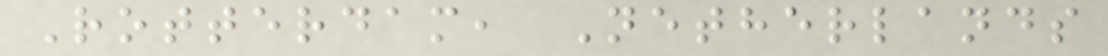Rotterdam, Netherlands
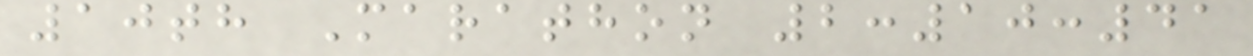10th Marathon 2:10:41
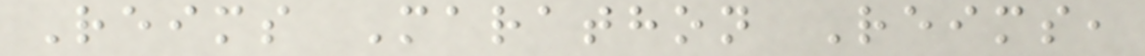Reims Marathon Reims,
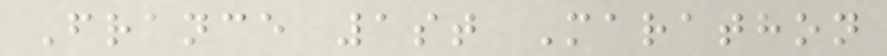France 1st Marathon
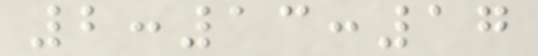2:13:17
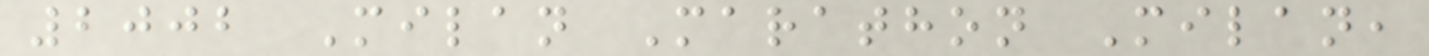2002 Milan Marathon Milan,
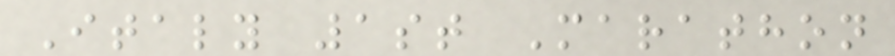Italy 1st Marathon
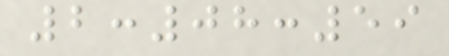2:08:59
